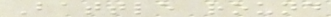Battle round
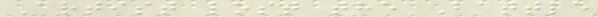Artist lost the Battle
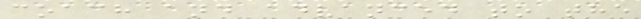coach and advanced to the
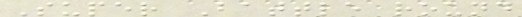Super Battle round
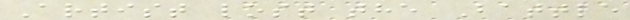Artist lost the Battle
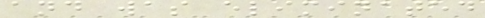and was eliminated
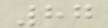87
